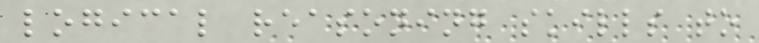logical reasoning skills to
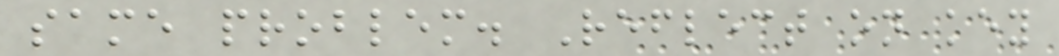same problem. Reflect on key
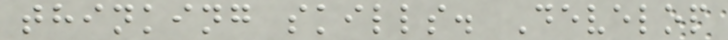thinking skills. Develop
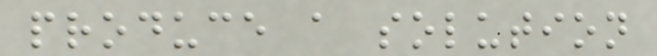produce a solution
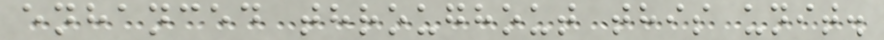enhanced throughout this unit.
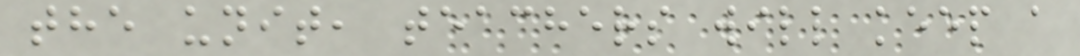the unit, teachers will keep a
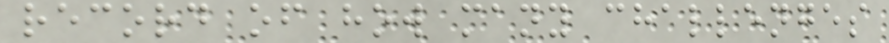record of how many challenges
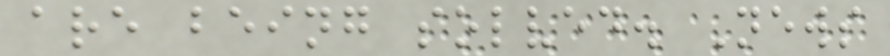are being solved. News
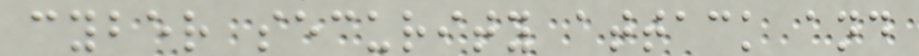cyber security attack and
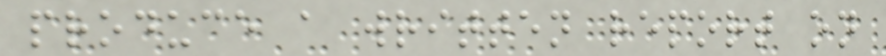produce a written report on
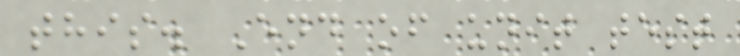this. End of unit test
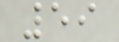59
